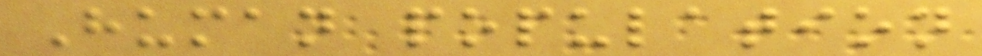Human population
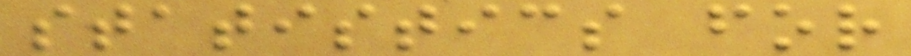statistics for
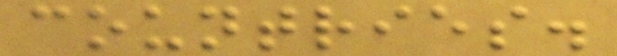countries.
